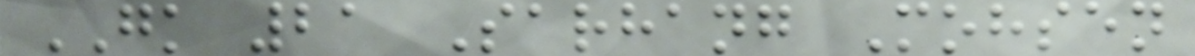GK 21 Sarhang Mohsen
